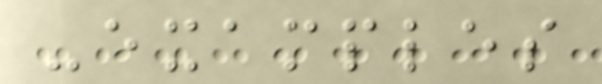-examples
